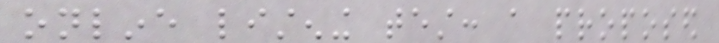online listening test: a proposed
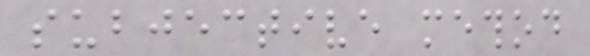subjective method
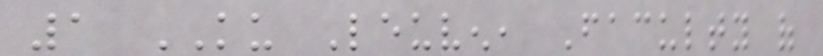1 KU Leuven, Faculty of
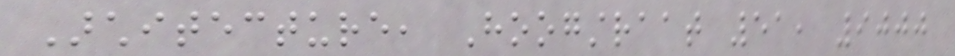Architecture, Hoogstraat 51, 9000
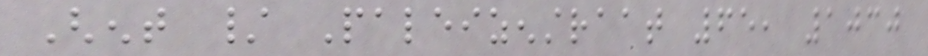Ghent / Paleizenstraat 65, 1030
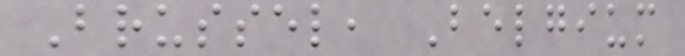Brussel, Belgium
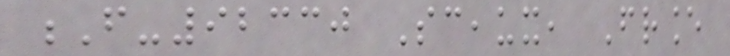F-92330 Sceaux, France
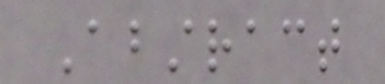Abstract
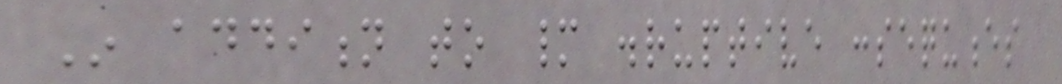In addition to many disruptive consequences
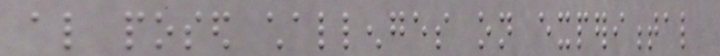also posed challenges on experimental
